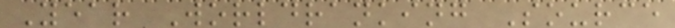Year Worldranking Source
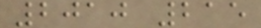2010 215
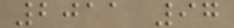2011 97
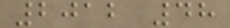2012 48
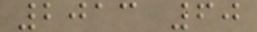2013 60
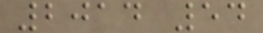2014 54
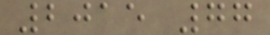2015 77
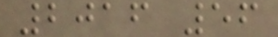2016 56
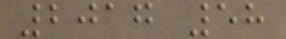2017 58
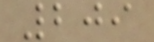209
